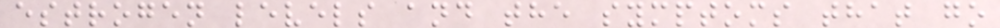estrogen levels and the symptoms that go
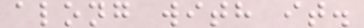along with it.
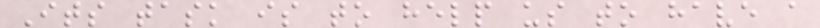Its task is to help us to have a
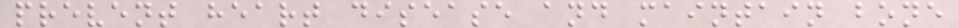prevent heart disease and maintain bone
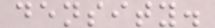density.
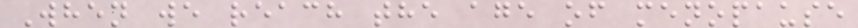When we reach the age of menopause
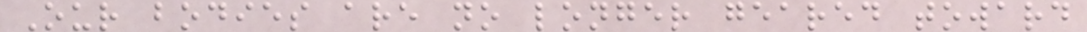Our bodies are no longer geared toward
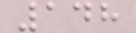148
